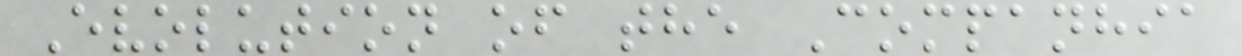Evolution of the Companhia
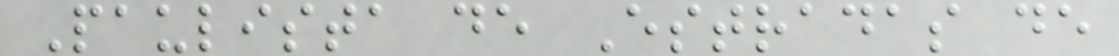Paulista de Estradas de
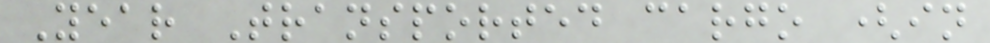Year Transported cargo (in
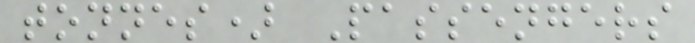tonnes) Passengers
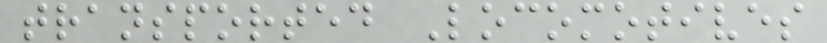transported Locomotives
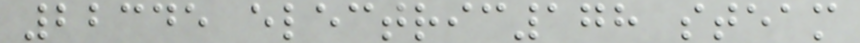22345 electric178 steam
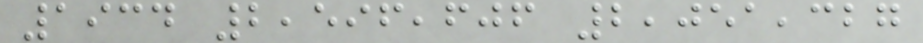1934 2,596,606 2,051,327
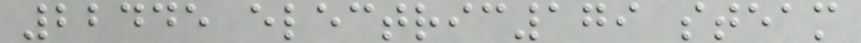22445 electric179 steam
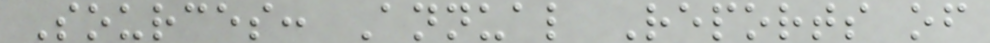Sources: Annual Reports of
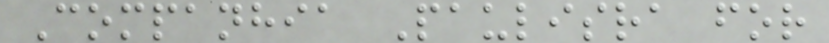Companhia Paulisra for
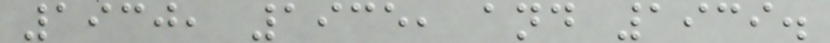1930, 1935, and 1939.
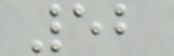52
